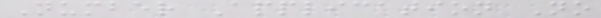Number Application No
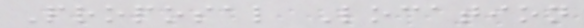Proposal Location
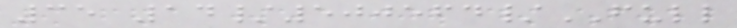35 14/500564/FULL
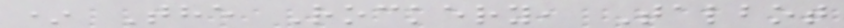* The Rockery, Talbot
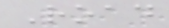Road
